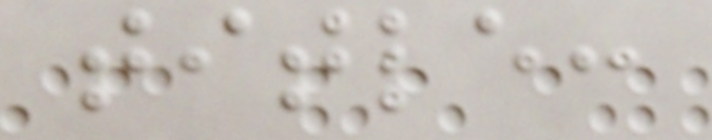title:
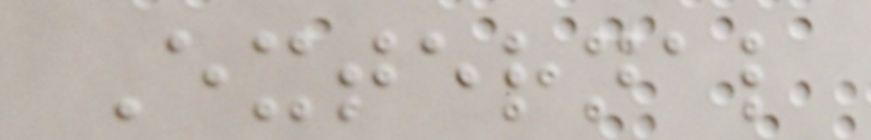External
